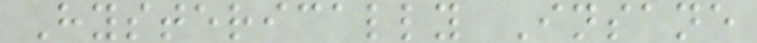Hysterically Insane
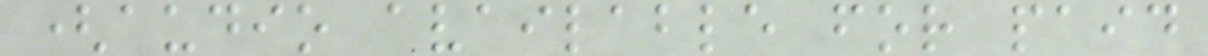(audio available for paid
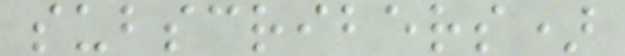subscribers)
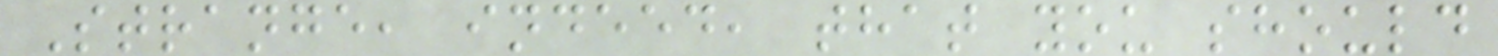Strange, indeed, that you should
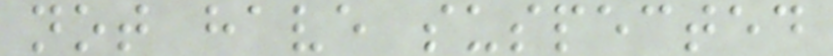not have suspected
